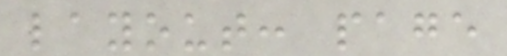layout: page
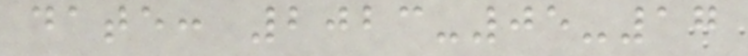date: 2023-05-17
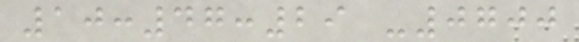10:47:29 -0700
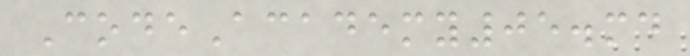CodeAcademy05.md
